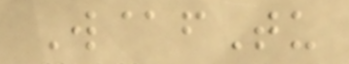W@fTu
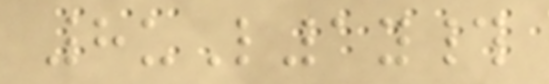8uL1y#
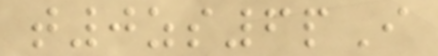t0zs6pI
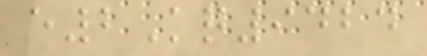e2Kq9424
